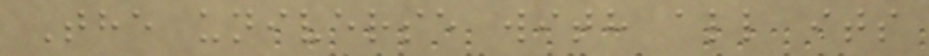The universe with all its
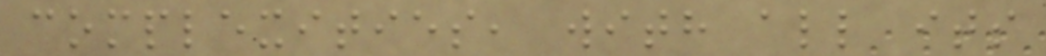complexities, with all its
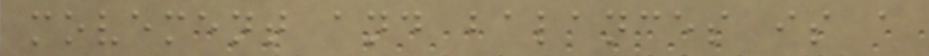movement and balances is a
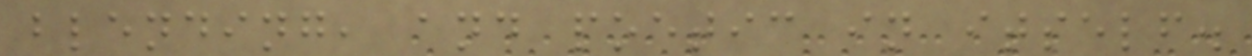blending, and poetic in itself.
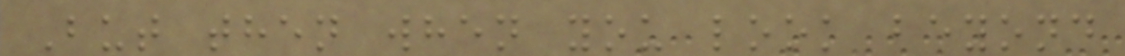But then when you look beyond
